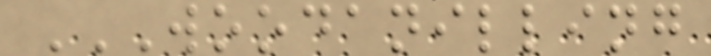WOODANILLING
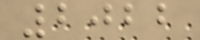2022
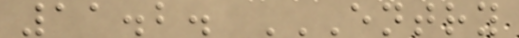11.2. ENTRY
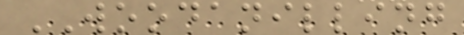WOODANILLING
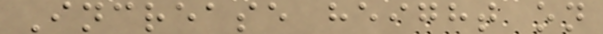Increase height on
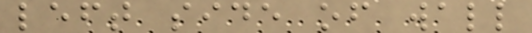left side of wall
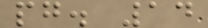pg. 14
